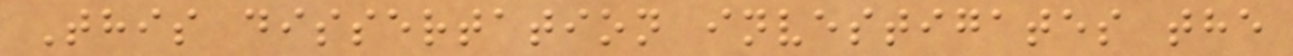This dissertation investigates the
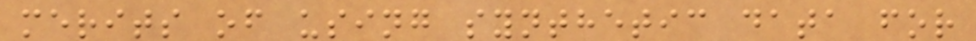merits of using synthetic data for
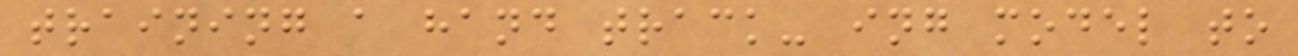training a hand track- ing model to
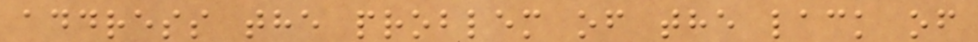address the problem of the lack of
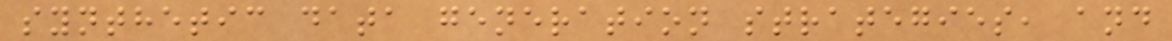synthetic data generation strategies, and
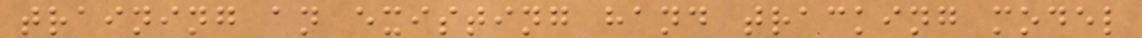training an existing hand tracking model
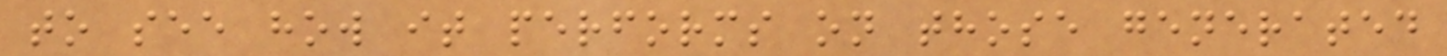to see how it performs on those generated
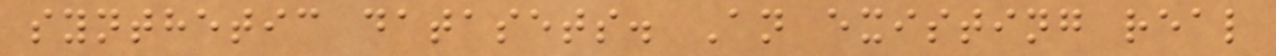synthetic datasets. An existing real
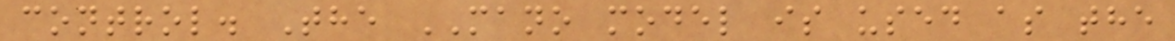control. The MANO model is used as the
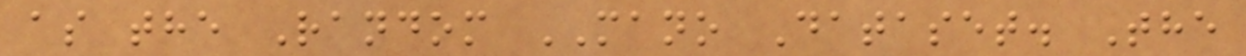as the Random MANO Dataset. The
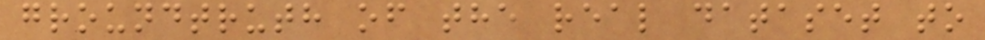groundtruth of the real dataset to
